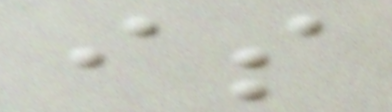is
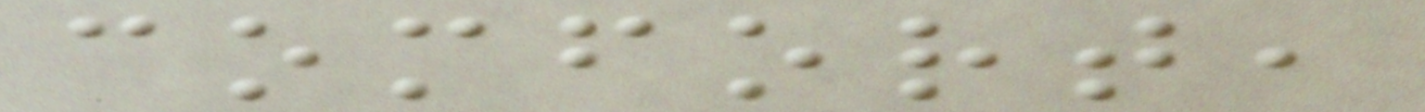comfort,
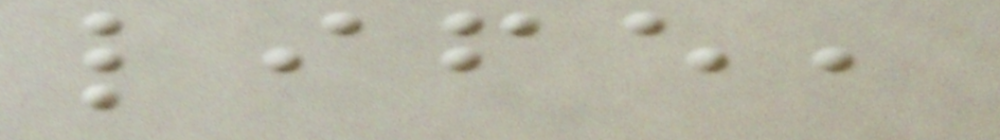life,
